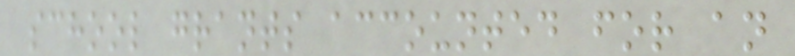school grants accounted for an
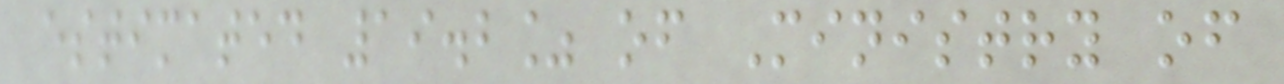estimated 19.2% of Ministry of
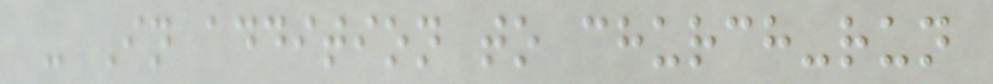- In addition to church-run
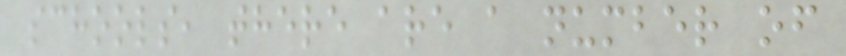schools, there are a number of
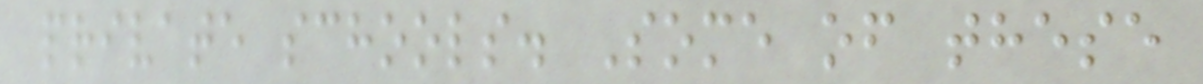private schools. Some of these
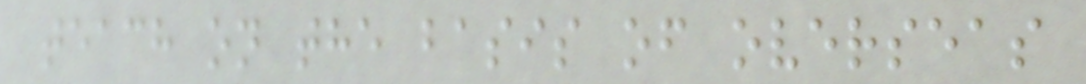teach on the basis of overseas
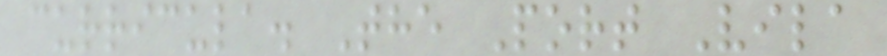curricula. The Port Vila
